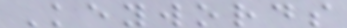Keywords
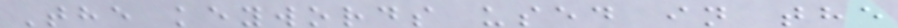The keywords used in the
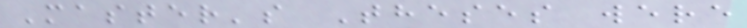Master's Theses were
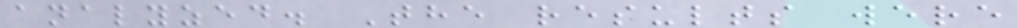analyzed. The results were
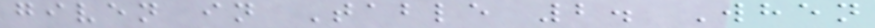given in Table 2. When
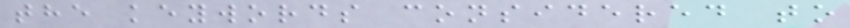the keywords considered to
